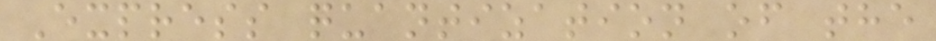Express quantization of the
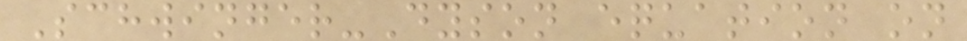Schwinger-Dyson equation on
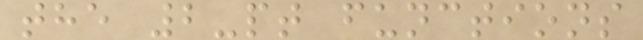the 2-pt functions
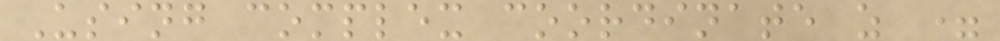Using complex coordinate z =
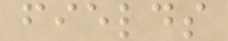fields
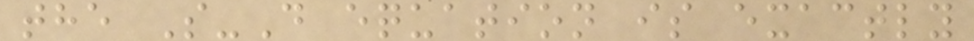the S-D equation is exactly
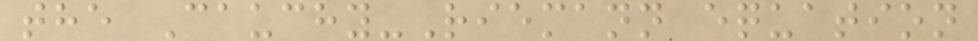the Cauchy-Riemann equation
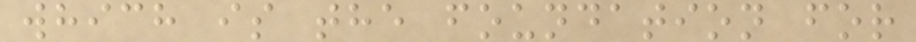which is the foundation for
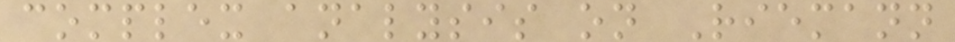complex analysis on Riemann
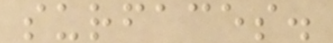surfaces.
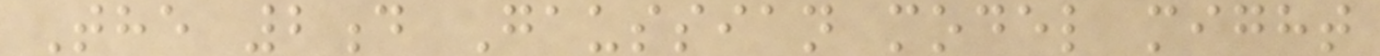The 2d Gaussian model might
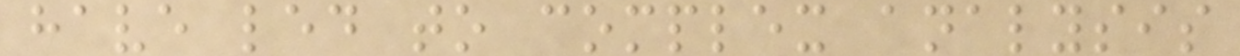have led to complex analysis
